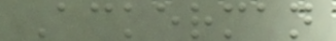Ackerman
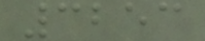3253
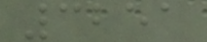3251
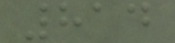814
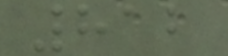812
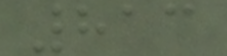813
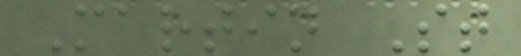Martin St
